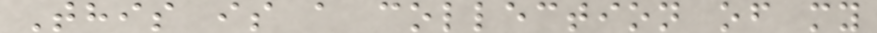This is a collection of my
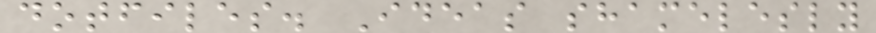dotfiles. Ideas shamelesly
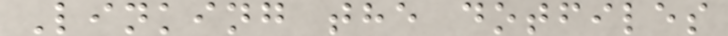Linking the dotfiles
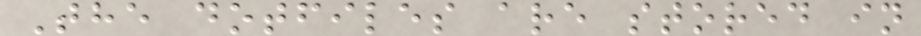The dotfiles are stored in
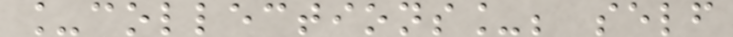_collections_; self
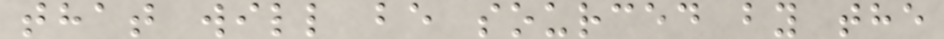that will be sourced by the
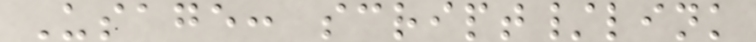Usage: script/link
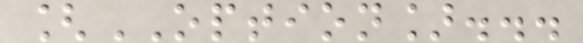[OPTION]...
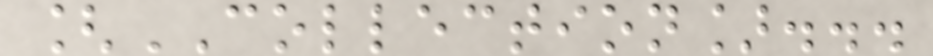[COLLECTION]...
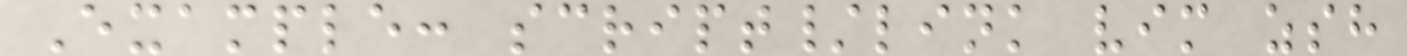Example: script/link vim zsh
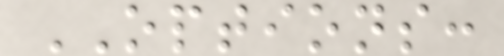OPTIONS:
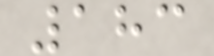183
